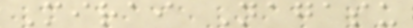Mirai Nagasu
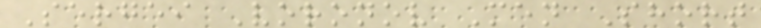Sergei Voronov Men Short
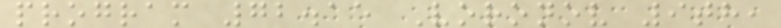program 72.15 Voronov 9th,
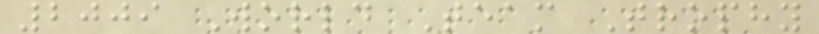2009 World Team Trophy
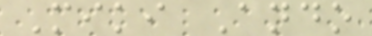Miki Ando
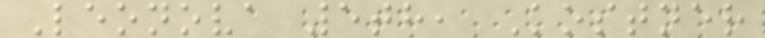Leonova 5th, Kostner
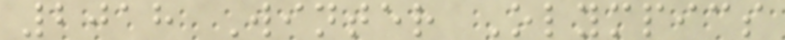2018 Winter Olympics
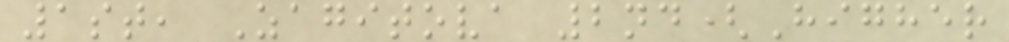1st, Zagitova 2nd(Higher
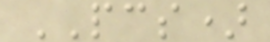PCS)
